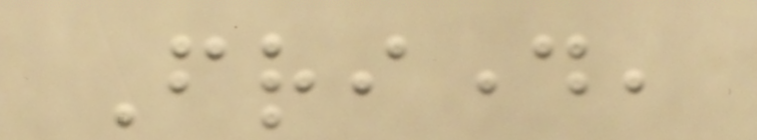Friday,
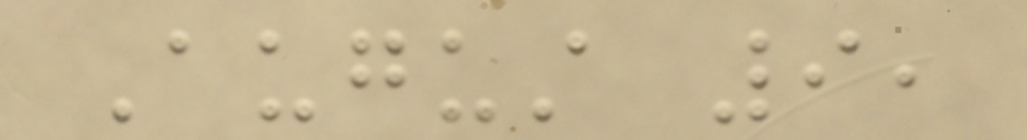August 9,
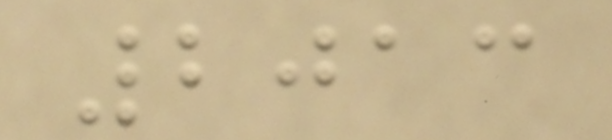2013
